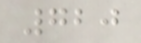720
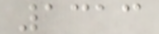1313
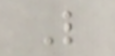L
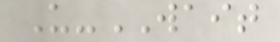U-WAIT
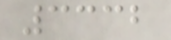3332
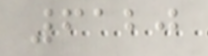6120
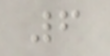6
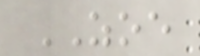ZOE
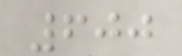600
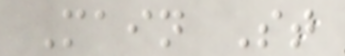Main St
